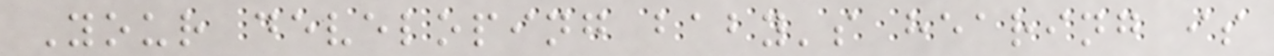Your developing baby's hearing is
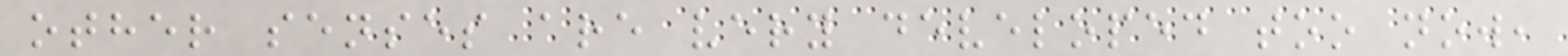other senses are very developed too now,
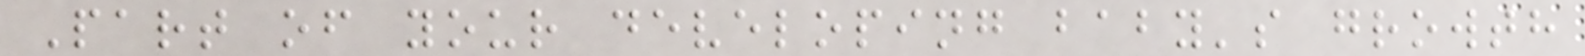Part of your developing baby's growth
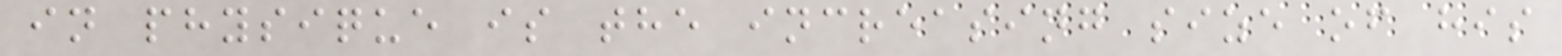in physique is the increasing size of his
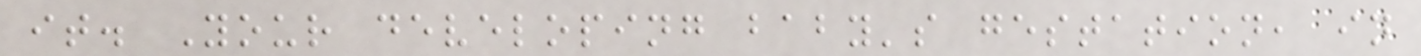it. Your developing baby's gestation, in
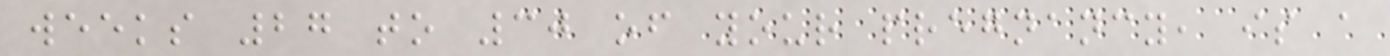weeks 27 to 30 of your pregnancy, is a
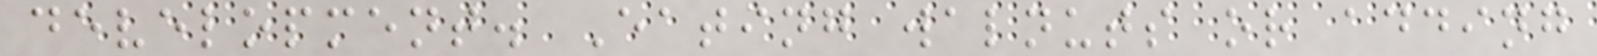development. Eating walnuts or adding
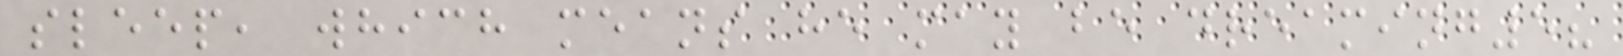sleep, which means he may be dreaming5?
